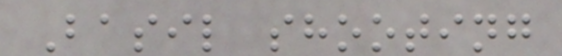Basil shooting
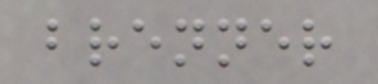brenner
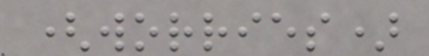(worries)
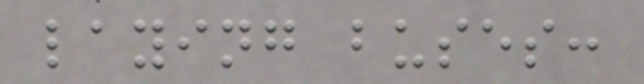laying buses:
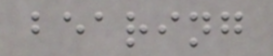bearing
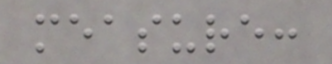measure:
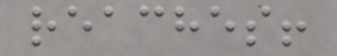reaches!
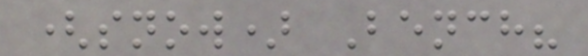(snow) Bench?
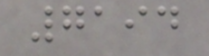7194
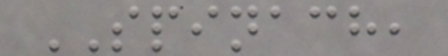SPINACH,
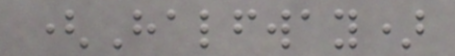(Halfway)
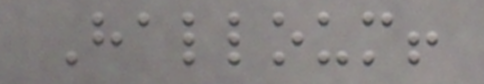Halloum!
